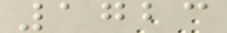1723
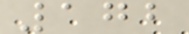172
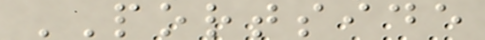PORTSIDE
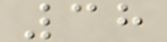38
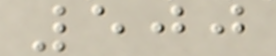500
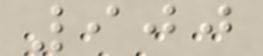900
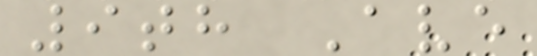9th Ave
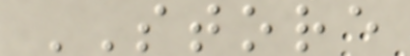STORE
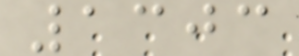1303
